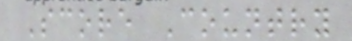Score Country
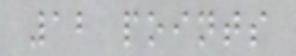12 points
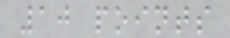10 points
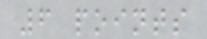6 points
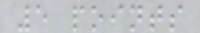5 points
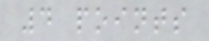4 points
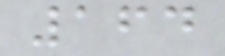164
